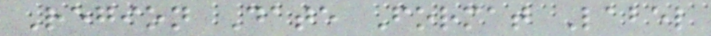Region Date Format Label
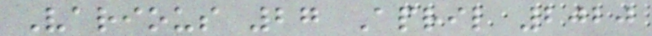Various 27 April 2020
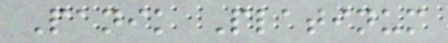Panik Platinum
